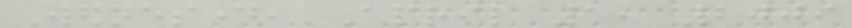Wednesday, April 1, 2009
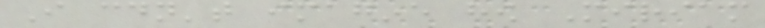I couldn't imagine how Miriam
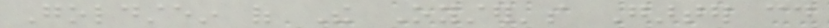Goldstein of The Oyster's Garter could
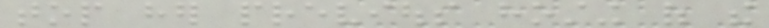top her previous hosting of the
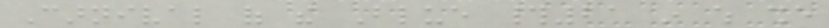Carnival of the Blue #21 in which she
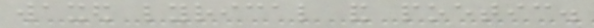waxed lyrical and poetic.
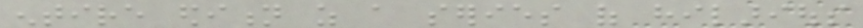entire edition as a series of hilarious
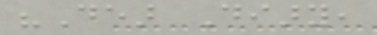"Dear Diary,
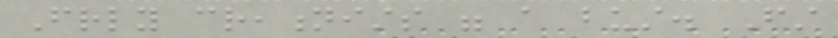Friendly creationists were a bust. First
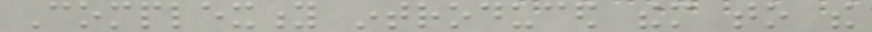Complexity introduced them to the
